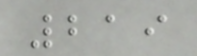219
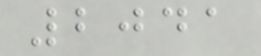2041
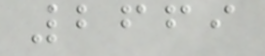2669
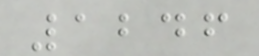1246
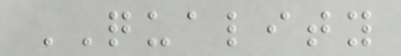QUALITY
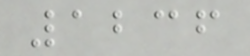1236
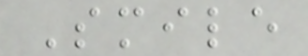Smile
